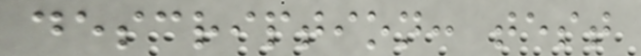description: test
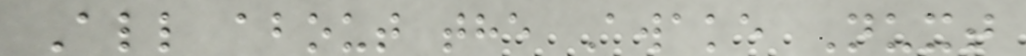All about the Awake Nuxt
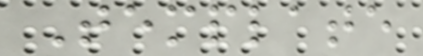Template
